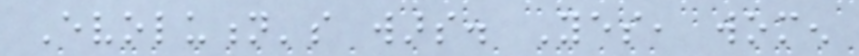Evolution's wars. Yes, women
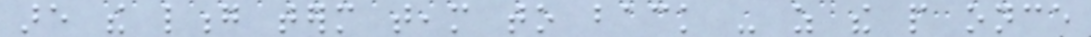are the long term team to back - as the people once
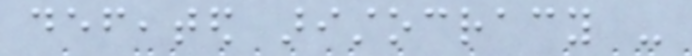defeated aristocracy -
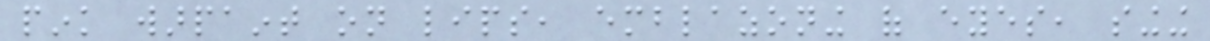pink warpaint on lips, emblazoning of eyes, singing
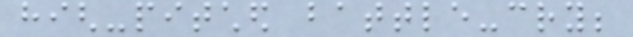high-pitched battle-cry;
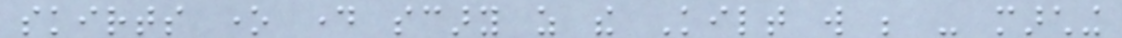skirts one day scary as the Kilt will be - marching
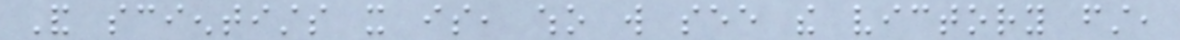And scientists it is, who will see the victory first,
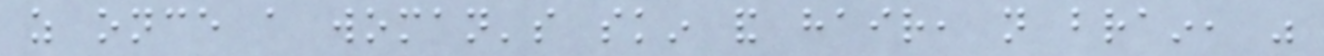as once a woman's skin and hair, not brain, was
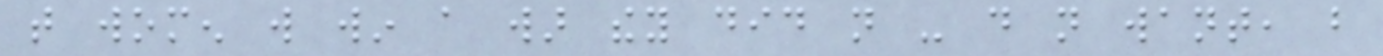that women will win a war they did not - do not want, but
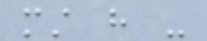must have -
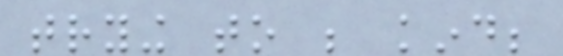trying to be kind;
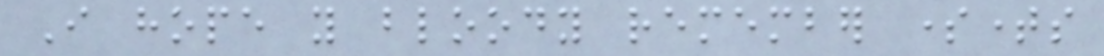I hope you bloody remember sometimes
